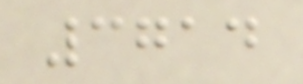3714
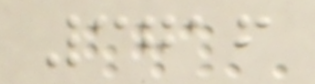3716
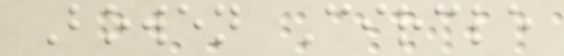Bowen Circle
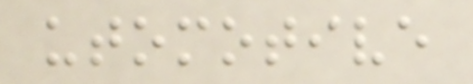utomotive
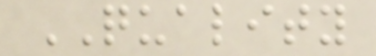QUALITY
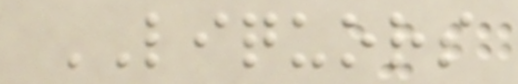LIQUORS
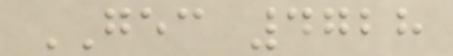GEC 4728
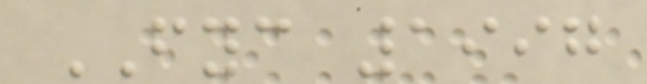FYC 1997
